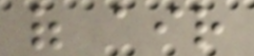of air
